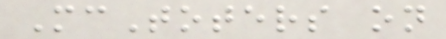McToters on
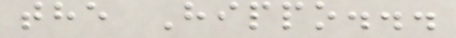the Hippo...
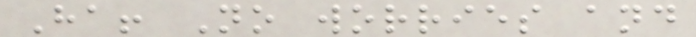Ha! No worries and
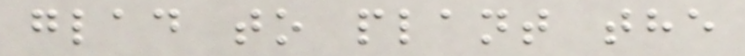glad to plant the
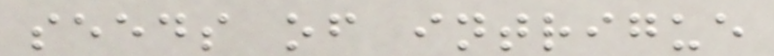seeds of intrigue
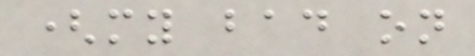(my bad on
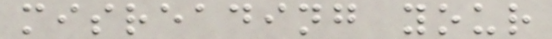misreading your
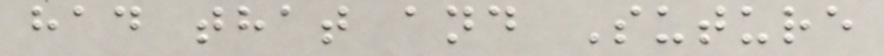had that and Suture
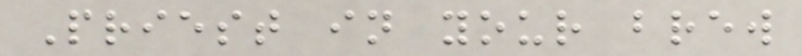Priest in your brew
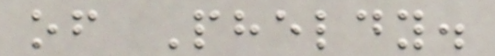of Pheldy.
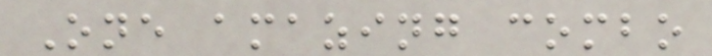One amazing combo
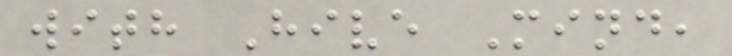with Hive Mind,
